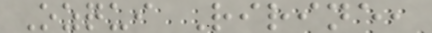Ozqui Ririne,
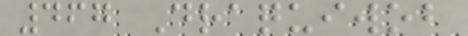467 Draquiwob
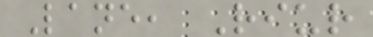Lane, Riur
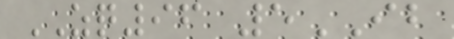ZQ96 5IB
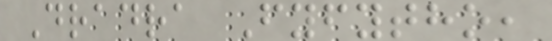Dradra Fyfytho,
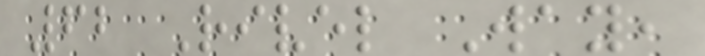62 Rivel Way,
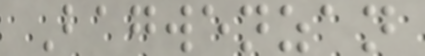Bagwenzan
